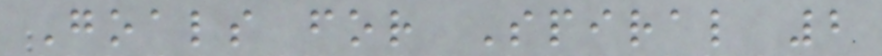Goals for Spiral 2
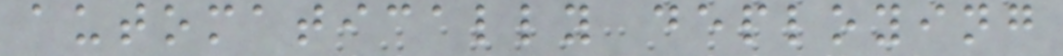automatically deploying
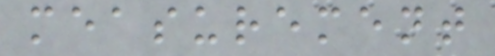measurement
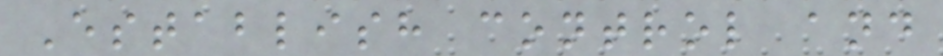Establish control and
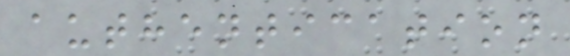authentication
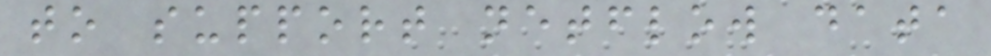to support netflow data
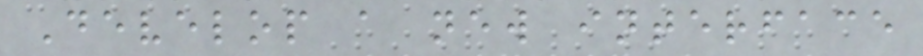Develop a new interface
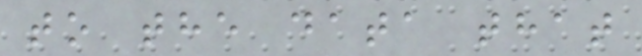to the data that
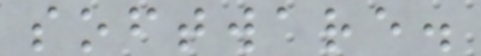software.
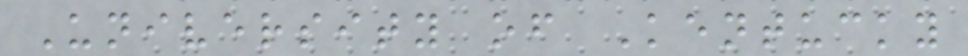University of Kentucky
